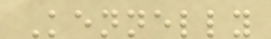Kennelly
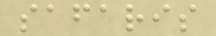safaris
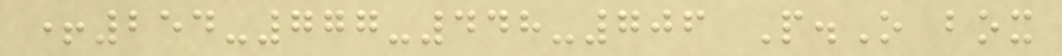+254-777-448-706 P.O box
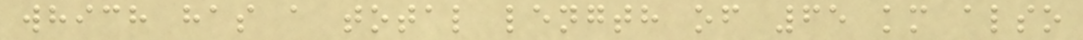which has a total length of 65 km also
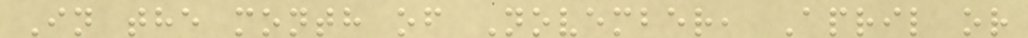In the month of November, April or
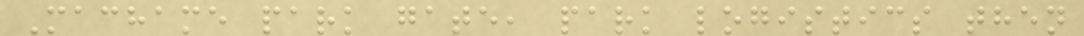Machame park gate, park logistics then
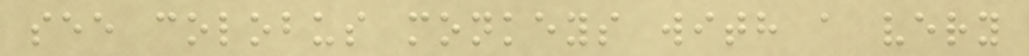see colobus monkeys with a very
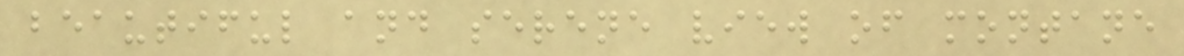beautiful and serene view of montane
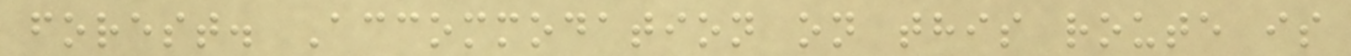forest. Accommodation on this route is
